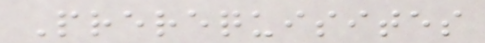Prerequisites
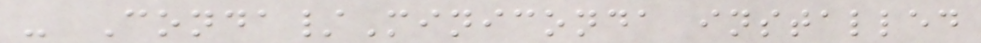- Conda/Miniconda installed
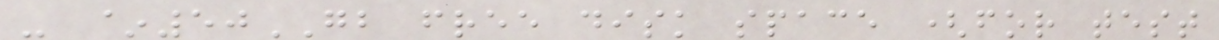- ~50GB free disk space (for test
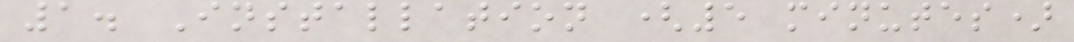1. Installation (5 minutes)
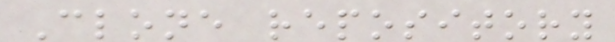Clone repository
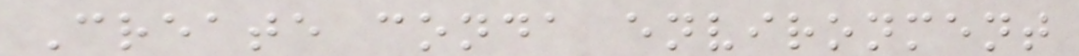Create conda environment
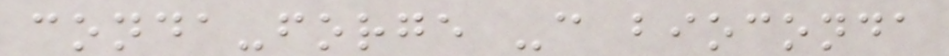conda-forge -c bioconda
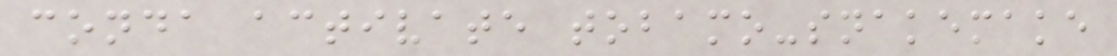conda activate tobamo-snakemake
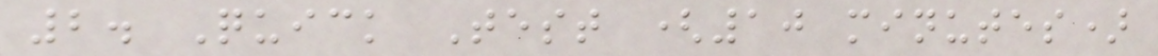2. Quick Test (10 minutes)
